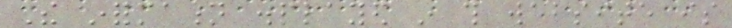The information displayed in this website is
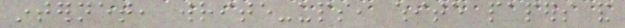internet, write-ups, white papers and
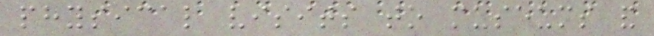physical visits to museums and
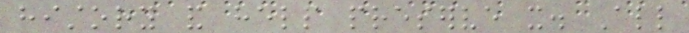history and help preserve it. All
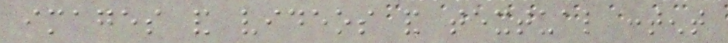images and videos and textual content
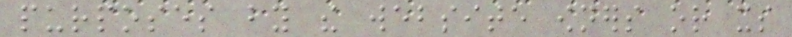purposes by the website owners or its
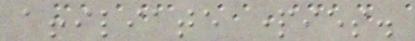affiliate parties.
